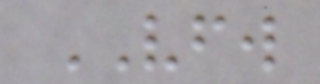VFW
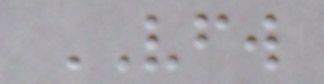VFW
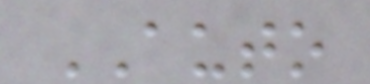AUTO
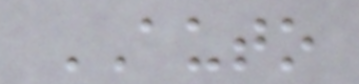AUTO
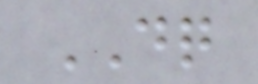DQ
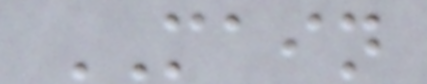MAIN
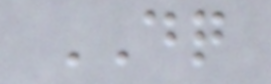DQ
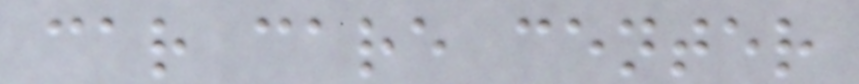car care center
